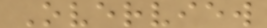Overview
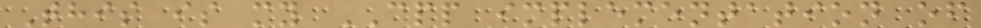This is my CPP implementation of
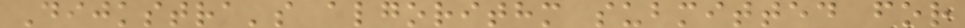Dijkstra's algorithm submitted for
